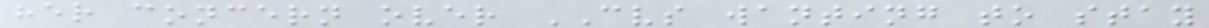her concern over CVS wanting to stay
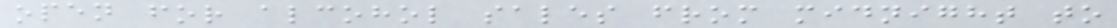open for alcohol sales from midnight to
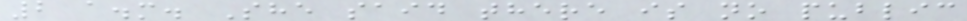2 a.m. She said there is no public
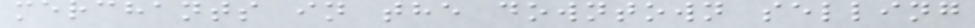merchants in the downtown selling
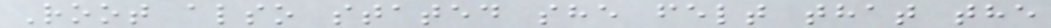Root also stated she felt that the
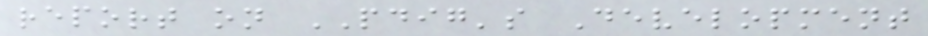report on PDIG's Development
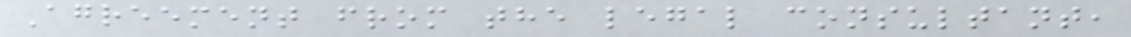Agreement from the legal consultant,
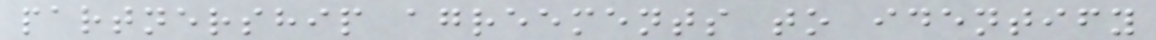partnership agreements to identify
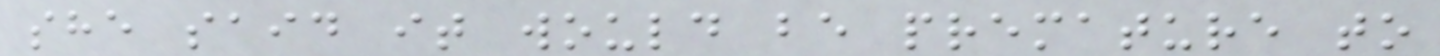she said it would be premature to
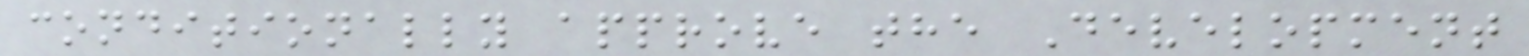conditionally approve the Development
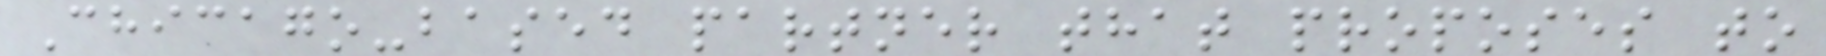Chicago-based partner that proposes to
